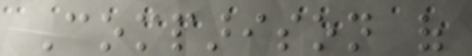Comparison of
